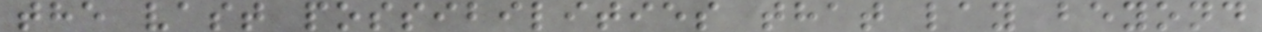the vast possibilities that lay beyond
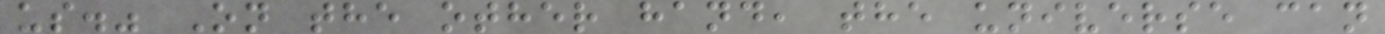us." On the other hand, the universe can
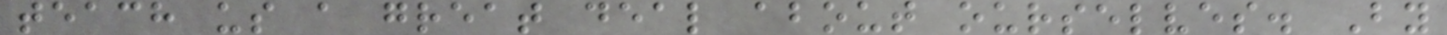teach us a great deal about ourselves. By
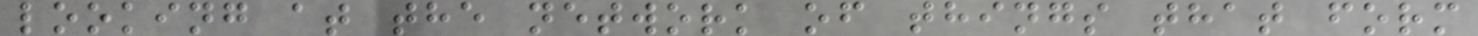looking at the network of things that form
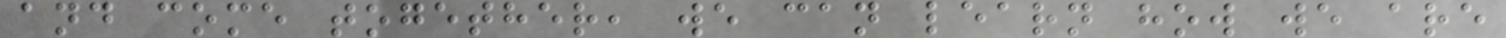and come together, we can learn how we are
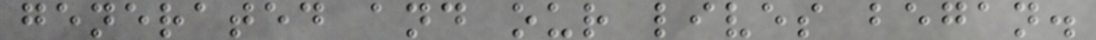generated and our lives began.
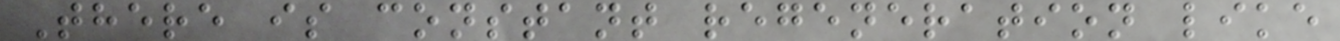There is constant regeneration like
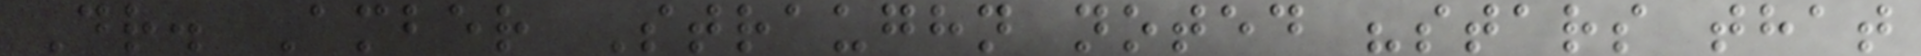Dr. Amber Straughn noted "stars that
